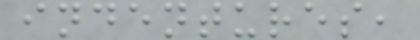indentures,
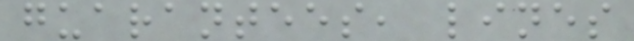guarantees, lines
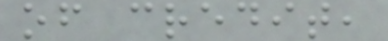of credit,
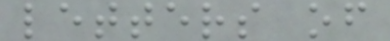letters of
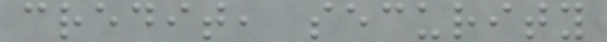credit, security
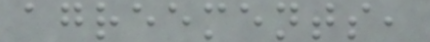agreements,
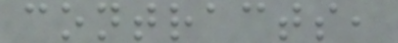contracts,
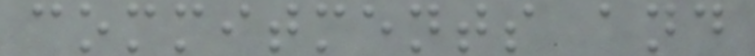commitments and
